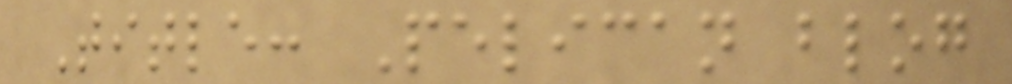Title: Pelican blog
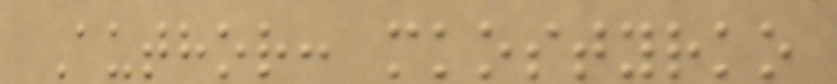Author: mkostyrko
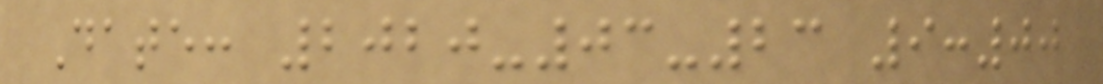Date: 2020-03-23 9:00
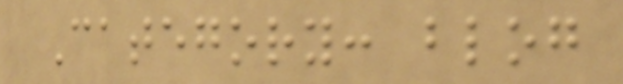Category: blog
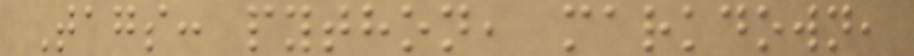Tags: python, markdown,
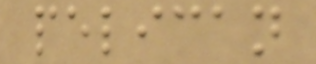pelican
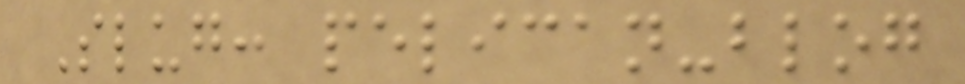Slug: pelican-blog
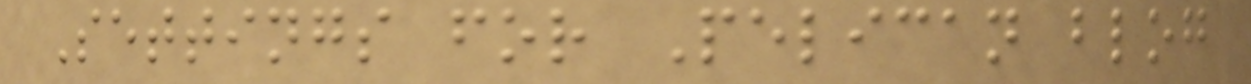Settings for Pelican blog
